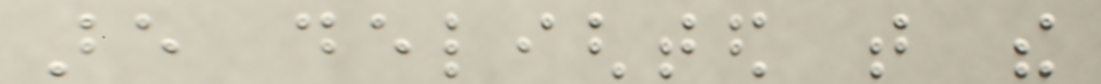are delighted that the
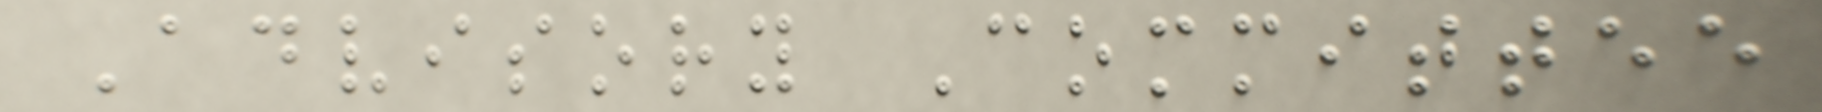Advisory Committee
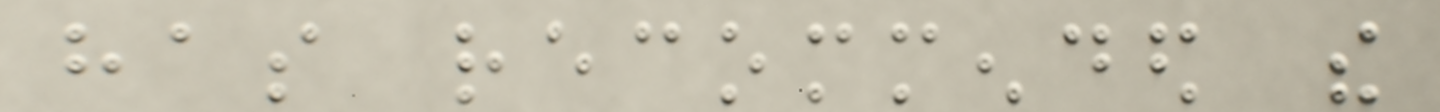has recommended the
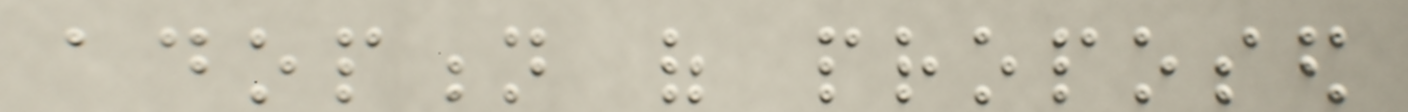adoption of proposed
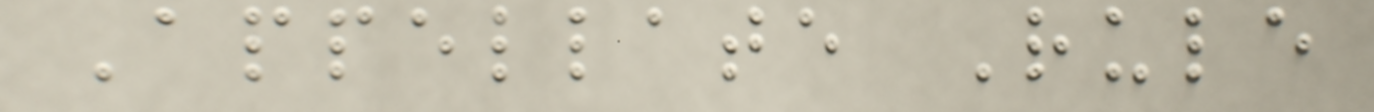Appellate Rule
